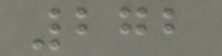272
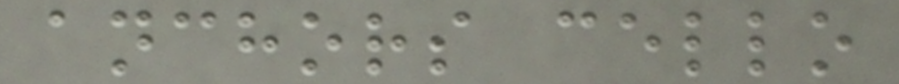anchors cello
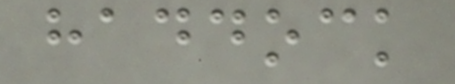haddock
